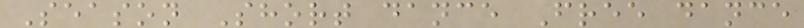Season Short dance Free dance
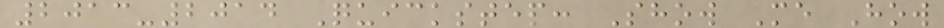2013-2014 Quickstep: Show Me How
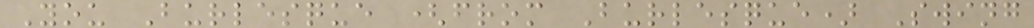You Burlesque (from Burlesque) Swing
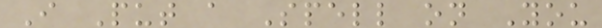I Put a Spell on You
